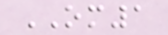OM1
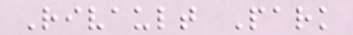Rivault Park
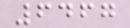6467
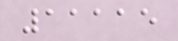11115
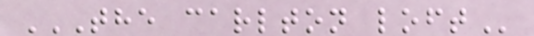THE CARLTON LOFT
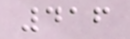416
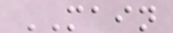MAIN
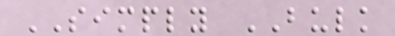SIMPLY BULK
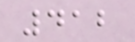412
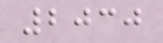2030
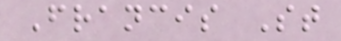Francis St
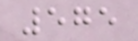575
